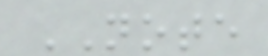NOTE
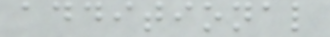additional
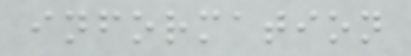information
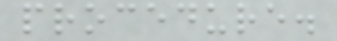procedure.
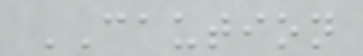CAUTION
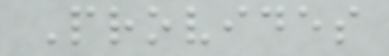Provides
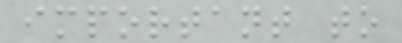important to
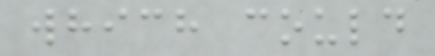which could
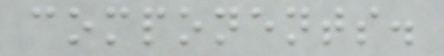components.
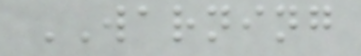WARNING
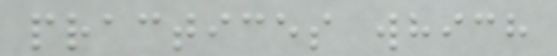practices which
